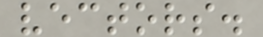vectors.
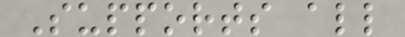Supports all
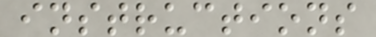instructions
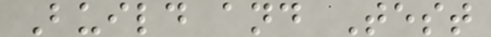Build and Test
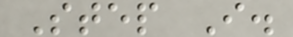Step I.
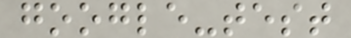google-test
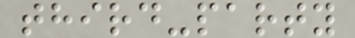third-party
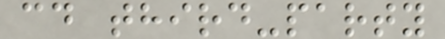cd third-party
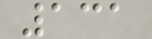131
